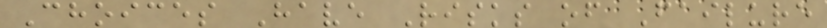Choices Have Risks of Failure
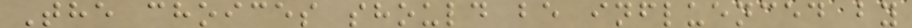The choices should be influenced by
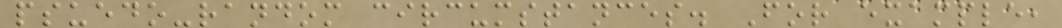psuedo-random circumstances. For example,
